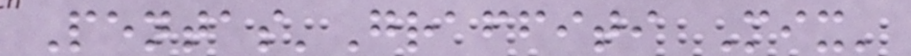Pentas'Graffiti Mix'
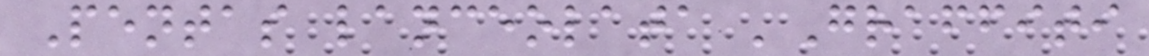Pentas lanceolata 'Graffiti
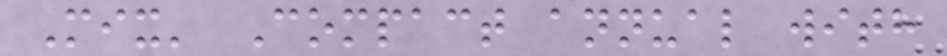Mix' Compact annual with
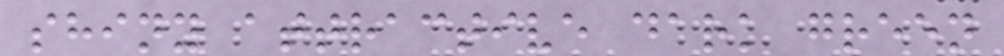shiny attractive dark green
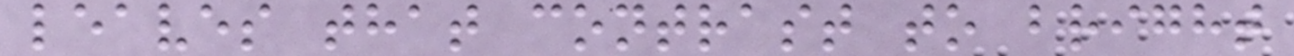leaves that contrast to bright
